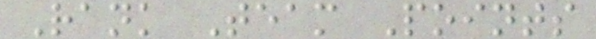Rank Team Points
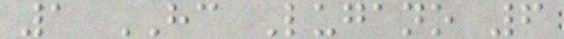1 HC Lugano 6
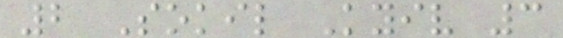2 Sokil Kyiv 3
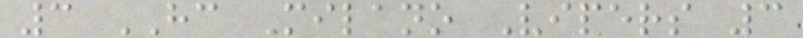3 HC Milano Vipers 3
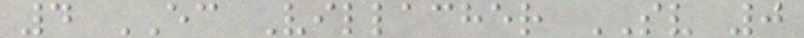4 EC Villacher SV 0
